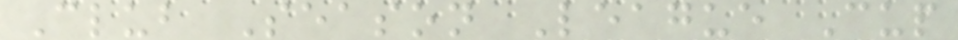Club Season League Cup
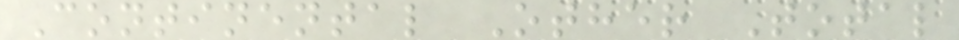Continental Other Total
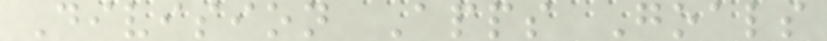Division Apps Goals
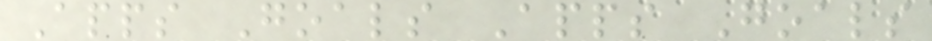Apps Goals Apps Goals
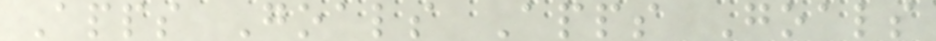Apps Goals Apps Goals
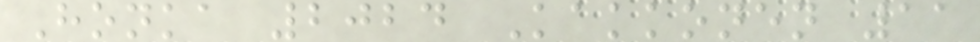Honka 2024 Kakkonen 11
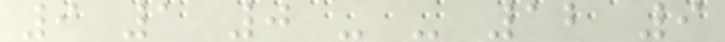9 1 0 - - 12 9
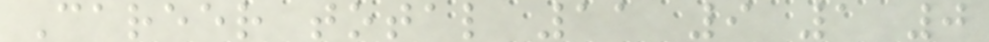Career total 11 9 1 0
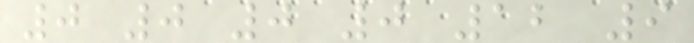0 0 0 0 12 9
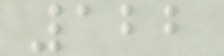122
